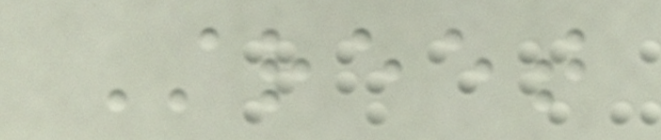Street
